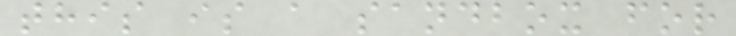this is a sandbox for
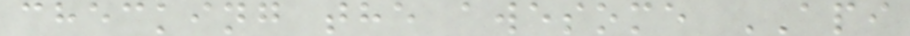checking the awesome API
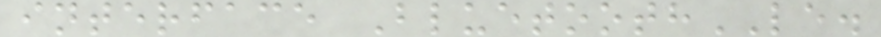interface BluetoothLE.
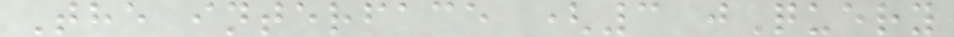The interface (3 jQuery
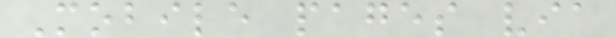Mobile pages via
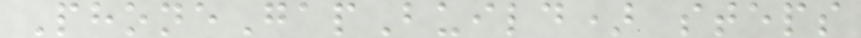PhoneGapBuild) steps
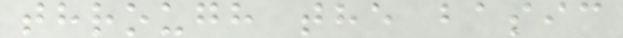through the basic
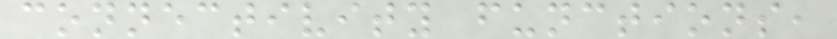connectivity functions,
